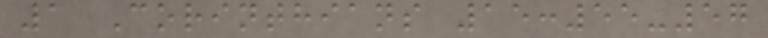1 Corinthians 15:55-57
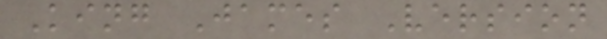King James Version
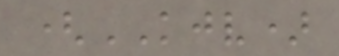(KJV)
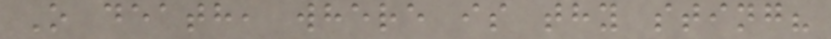O death, where is thy sting?
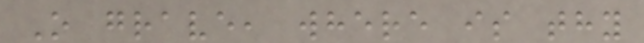O grave, where is thy
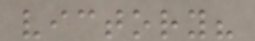victory?
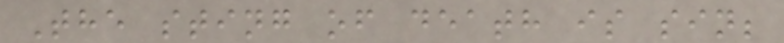The sting of death is sin;
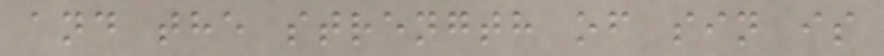and the strength of sin is
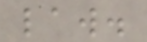law.
